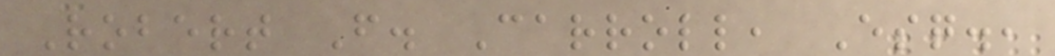Robert F. Carroll, Esq.,
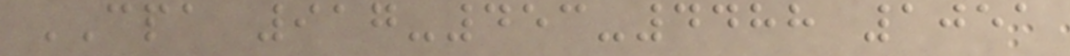CPA 917-453-4488 1051
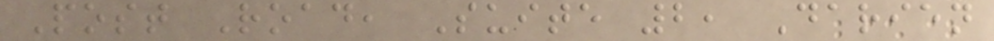Post Road, Suite 2, Darien
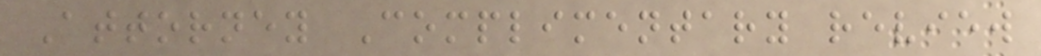Attorney Complimentary review
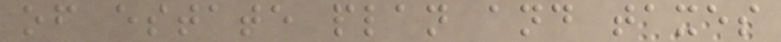of estate plan and taxes
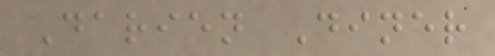Darien Diner
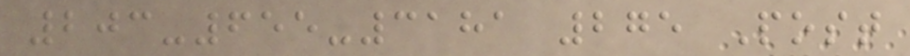203-655-3181 275 Post
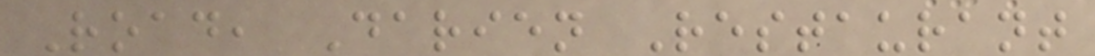Road, Darien Restaurant
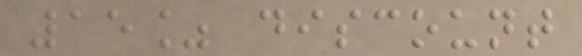15% discount
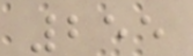255
